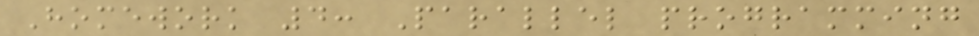Homework 4: Parallel programming
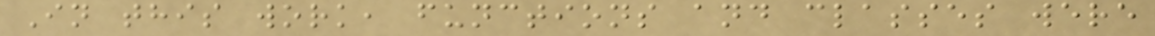In this work, functions and classes were
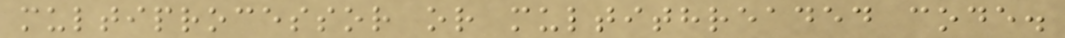multiprocessor or multithreaded code.
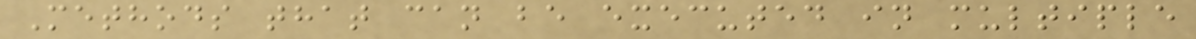Methods that can be executed in multiple
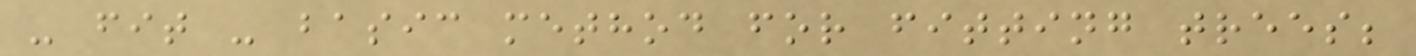- fit - basic method for fitting trees;
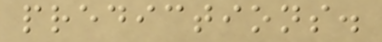predictions.
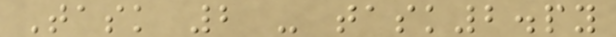Task 2 - task2.py
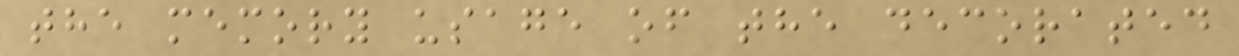the memory usage of the decorated
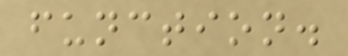function.
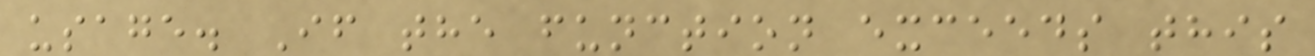usage. If the function exceeds this
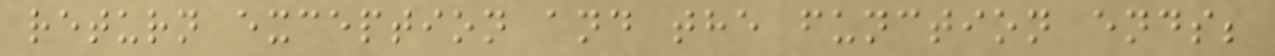return exception and the function ends;
